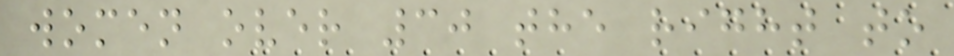women over 30 the right to
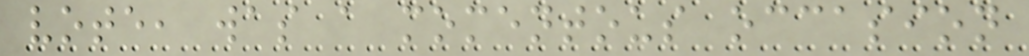vote, was a momentous occasion
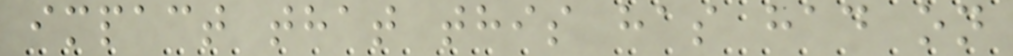impact that this has had on
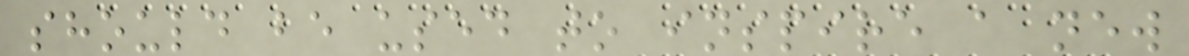should be used to inspire a new
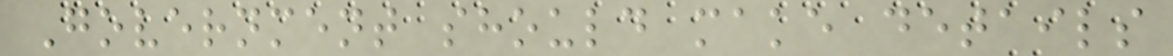Government should make details
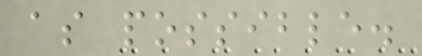as possible.
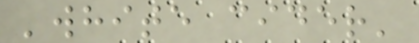'white cider'
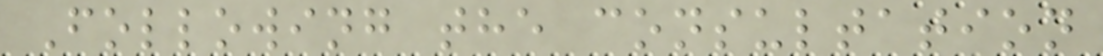Following the consultation
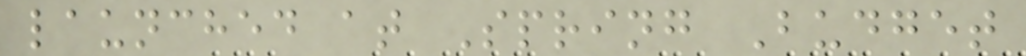launched at Spring Budget
